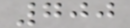700
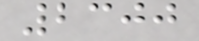2300
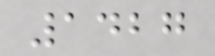1427
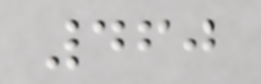460
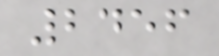2456
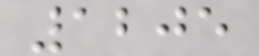1205
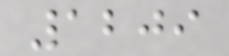1209
